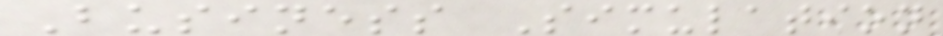Business Simulation
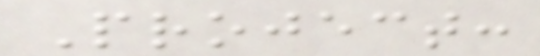Project:
